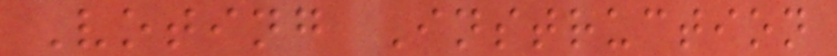Voting Instruction
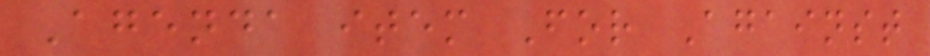Agenda item For Against
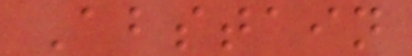Abstain
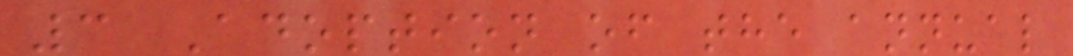3 Adoption of the annual
